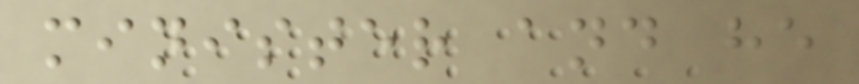minister and he
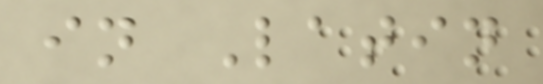in Latin
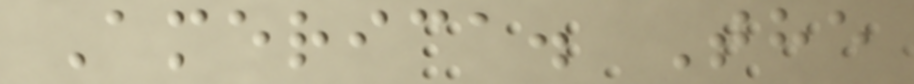America. The
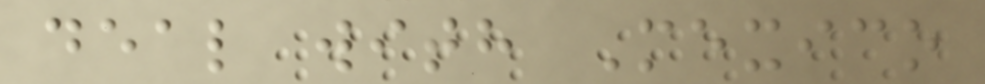deal with Mexico
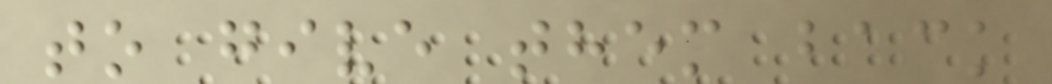to give them back
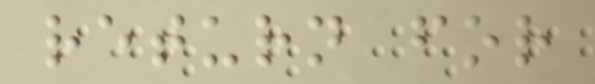return for
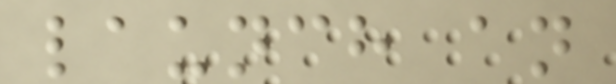launch an
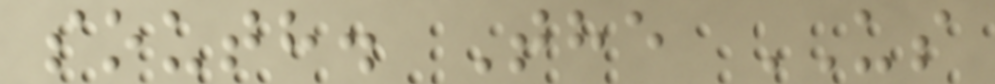south. The US
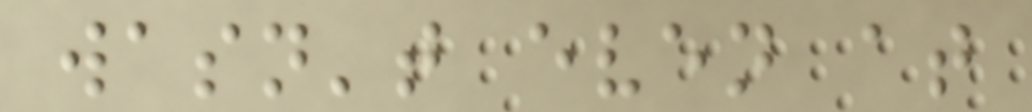wasn't even at
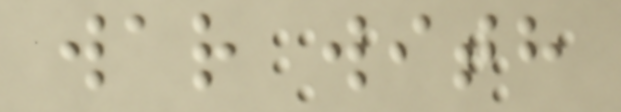war with
